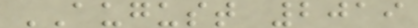AUGUST 2019
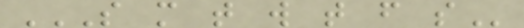S M T W T F S
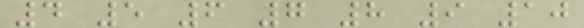4 5 6 7 8 9 10
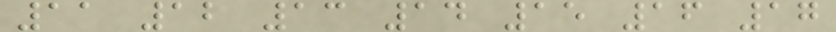11 12 13 14 15 16 17
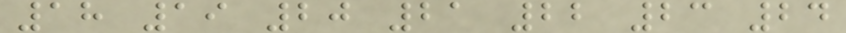18 19 20 21 22 23 24
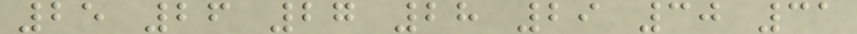25 26 27 28 29 30 31
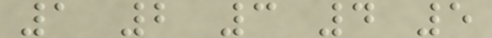1 2 3 4 5
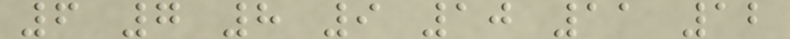6 7 8 9 10 11 12
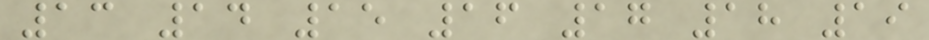13 14 15 16 17 18 19
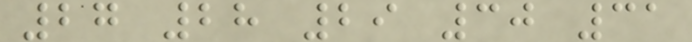27 28 29 30 31
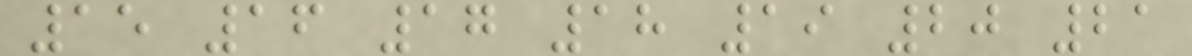15 16 17 18 19 20 21
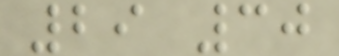29 30
